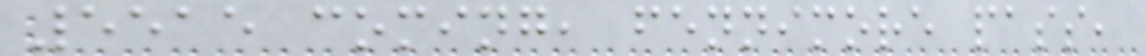5515 coming, fennimore pass,
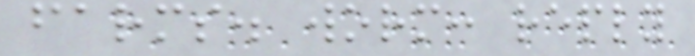farms. worm: reply
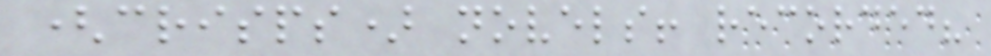(crisps) novels! recorded?
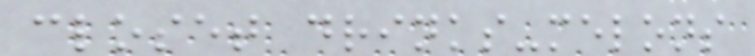closet drinks-melons
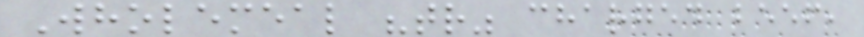Wholemeal "tr" charged beef,
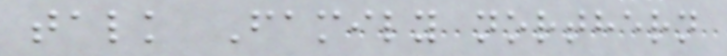talk Family northern
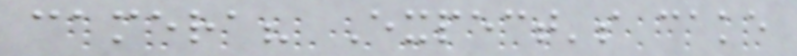camera? Expect's cake
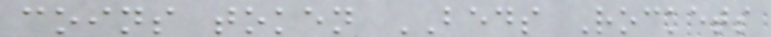coins token BEDS Rockets
